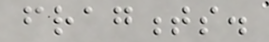fragments.
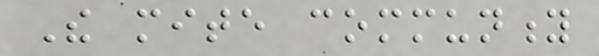The mite community
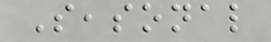Seasonal
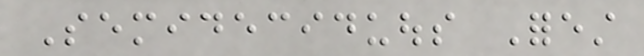Semideciduous Forest
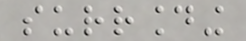surrounding
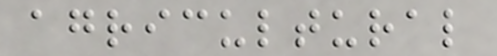agricultural
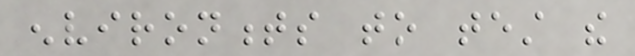environments to test the
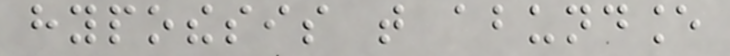hypothesis that abundance
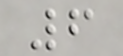6
